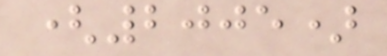(2005)
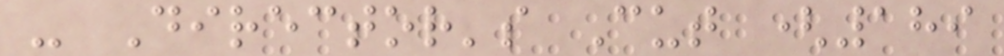- Director's Cut (189
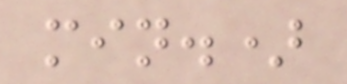min.)
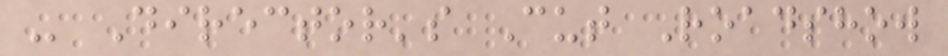- Director's Cut Roadshow
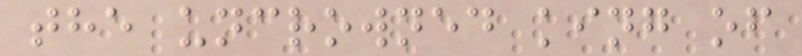the uncrowned king of
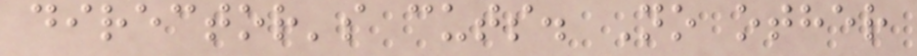director's cuts. No other
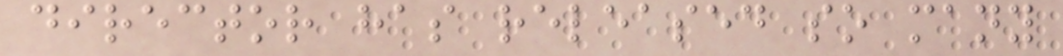director has released so many
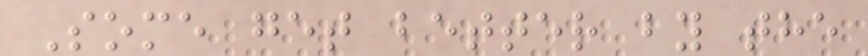Some get better by the
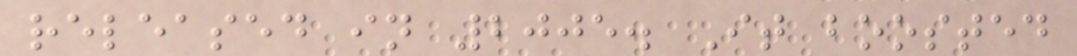released in 2005. It boosted
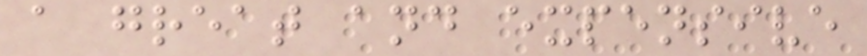a great and expensive
